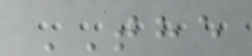THE
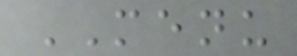MENU
